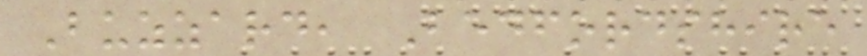Buzzard, Bedfordshire
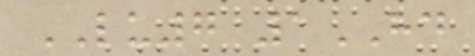LU7 1HD
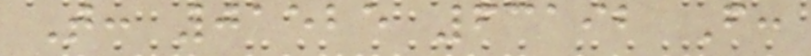T: 01525 63192 F:
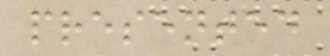presented
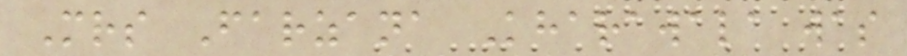Mrs Farzana Kharawala was
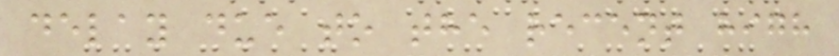delay due to the recent high
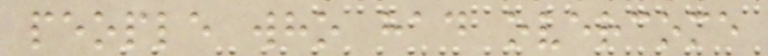people who had overcome
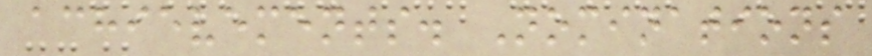achievements. Nominations
